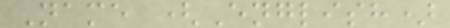Name (English)
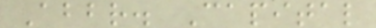Abbr. Capital
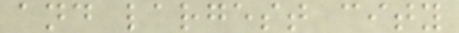and largest city
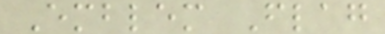Emblem Flag
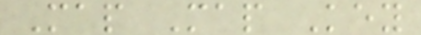Map Map Key
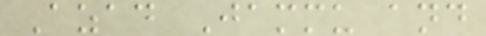Azad Jammu and
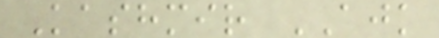Kashmir AJK
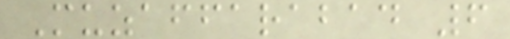Muzaffarabad 6
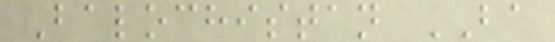Balochistan BA
